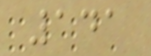141
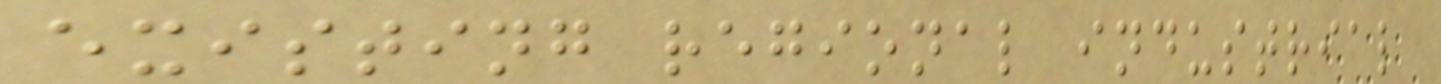existing regional industrial
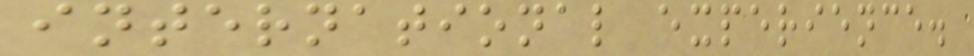international experience.
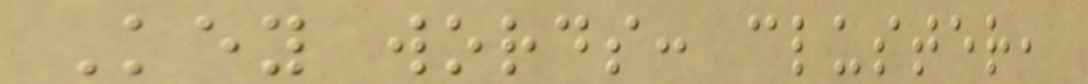Key words: cluster,
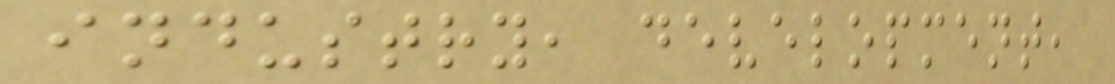industry, development,
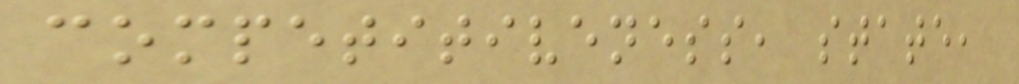competitiveness, state,
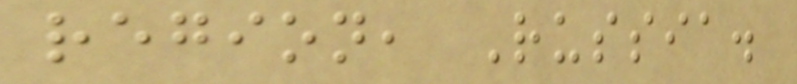region, Russia.
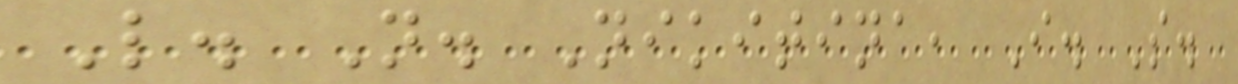L. N. Nikitina, I. S.
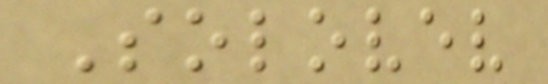Solovev
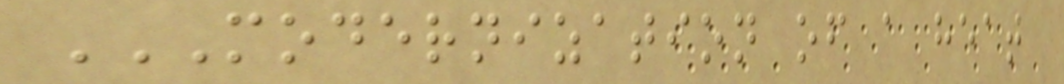MODERNIZATION OF A HEAT
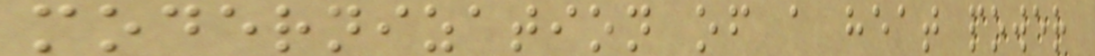modernization of a heat power
